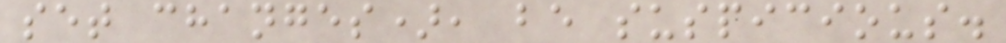set changes), be suspicious.
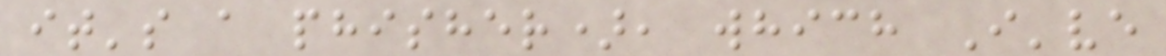it's a phisher), which I've
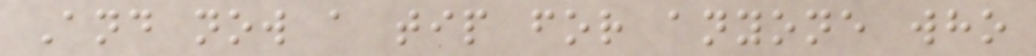And now a tip for anyone who
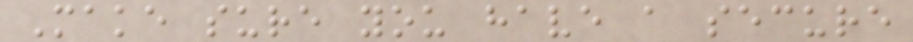Make sure you have a secure
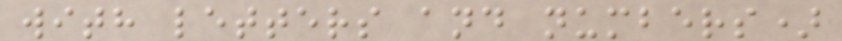with letters and numbers)
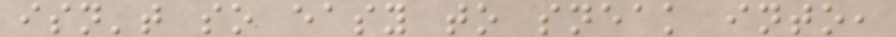isn't so easy to sneak into,
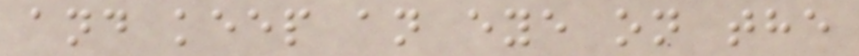and keep an eye on the
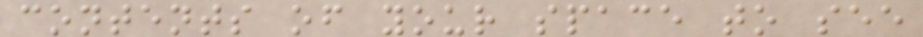contents of your space to see
